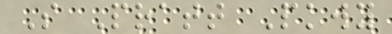S Pratt Pkwy
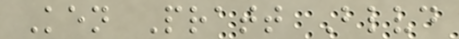Ken Pratt Blvd
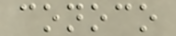conoco
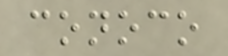conoco
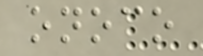onoco
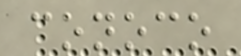conoco
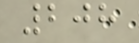208
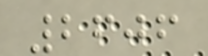2606
